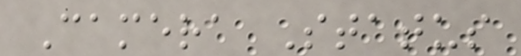Camera Status
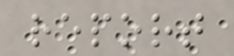report
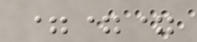===
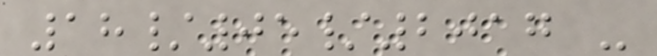18/05/2017 -
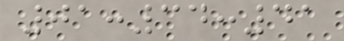01:34:41
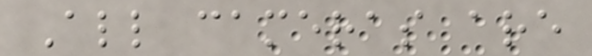All cameras are
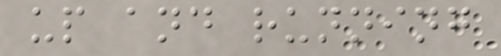up and running
